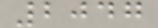2047
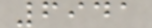6941
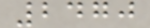2470
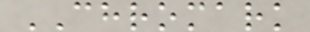CHROMARK
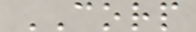CORP
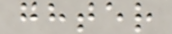ghter
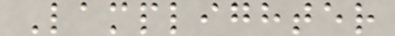Lamplighter
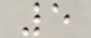5
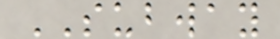SUBWAY
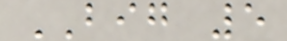BIG 5
